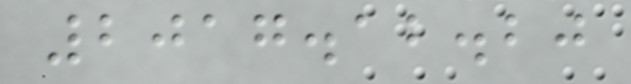2017.12.20
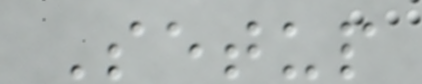Setup
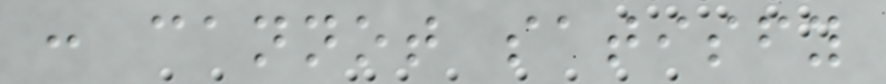: cannot satisfy
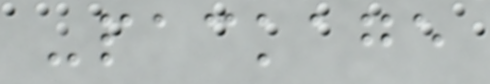-package
